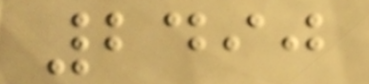2490
